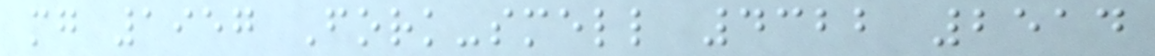mg 1957 Fork-smell 4322 2514
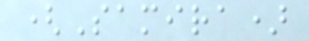(Samira)
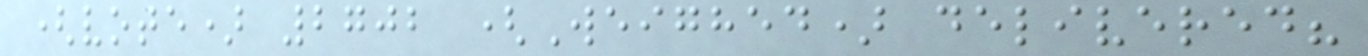(vote) 2702 (Weighed) delivered?
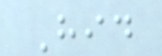Hid
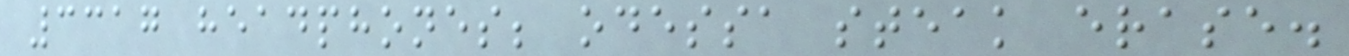3317 headphones; odessa steak erase.
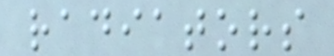radiators
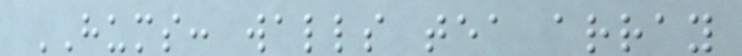HUMS: walls tea array
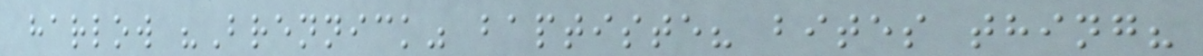harlow "Brennick" baptiste? bites thing?
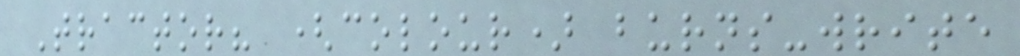Tractor? (colour) burns-write
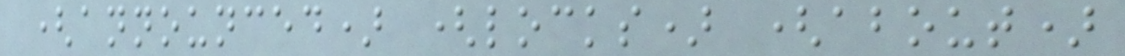(announced) (locks) (about)
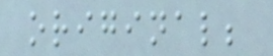original;
